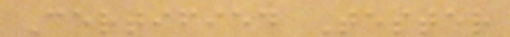Certified Tester
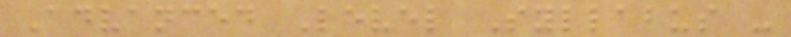Advanced Level Syllabus -
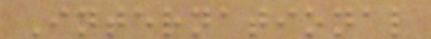International
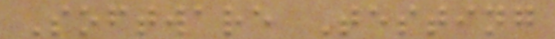Software Testing
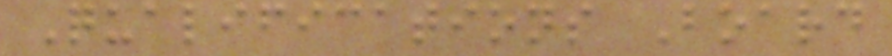Qualifications Board
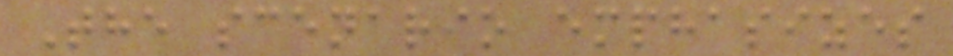The scenario emphasizes
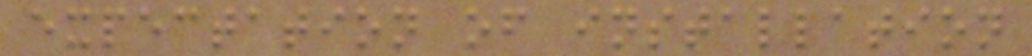expectation of installation
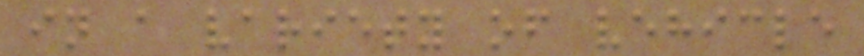in a variety of vehicle
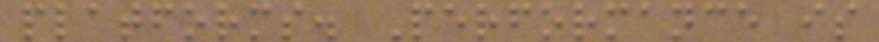platforms. Performance is
